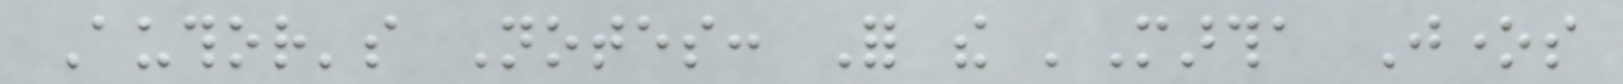Author's Notes: For the 'Martha Jones
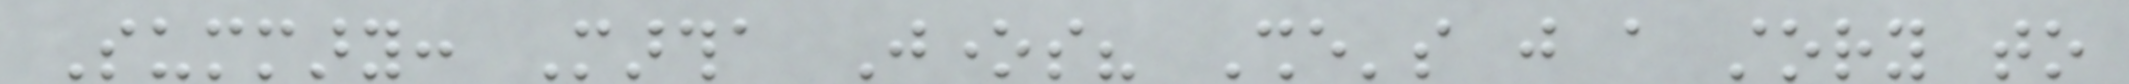Summary: Martha Jones? She's just a story to
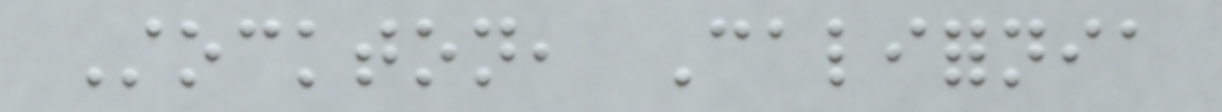Stockton, California
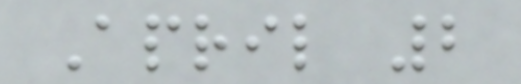April 2
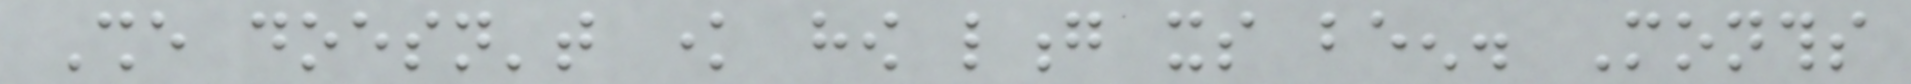She doesn't know how long its been. Months
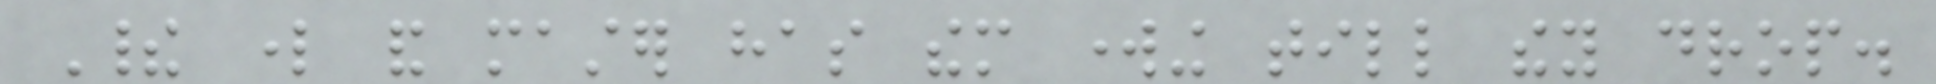Their lord and master has them working till they drop.
